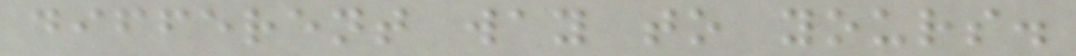different way to yours.
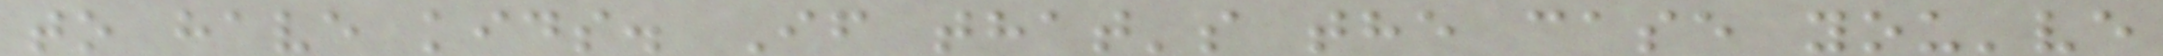to have kids. If that's the case you've
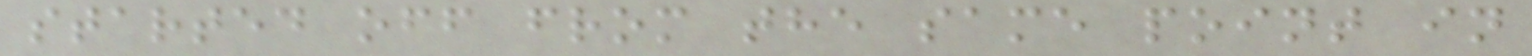started off from the same point in
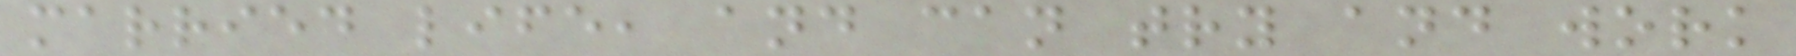married life, and can try and work
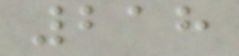218
